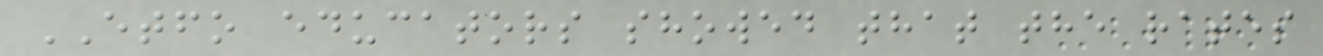ETFO educators showed that the rates
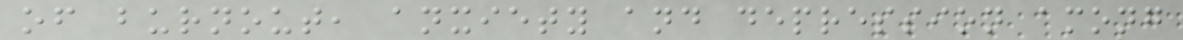of burnout, anxiety and depression among
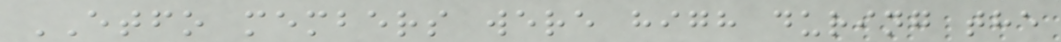ETFO members were high during the
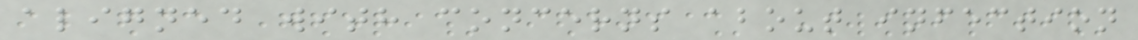aligned with concerns about infection
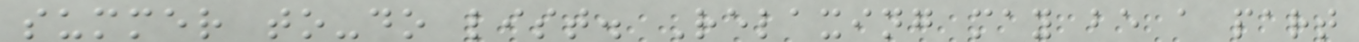summer to-do list. Relaxing may be a part
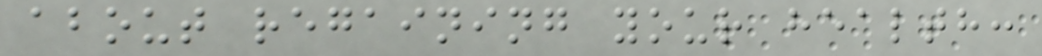about regaining your health:
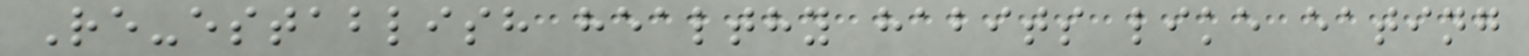Re-establish healthy habits like eating
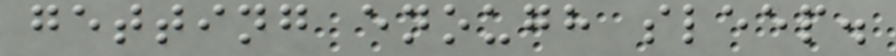getting enough sleep.
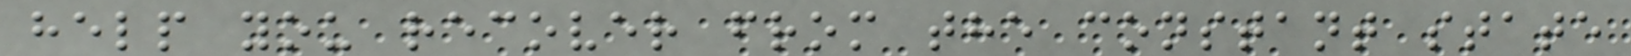help you recover from the constant state
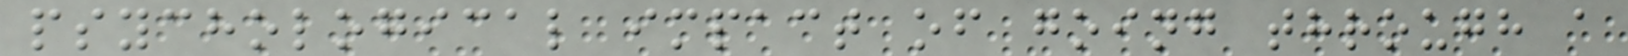psychological impact of going through a
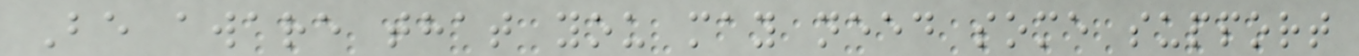Be aware that you may need some support
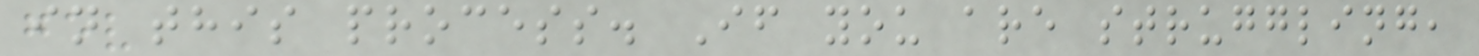in this process. If you are struggling,
